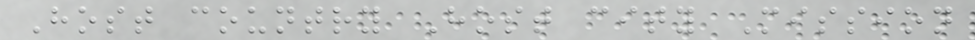Host country Host city Mission
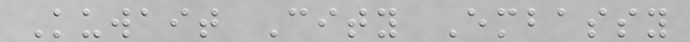Kuwait City Embassy
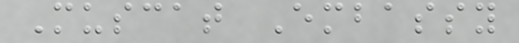Muscat Embassy
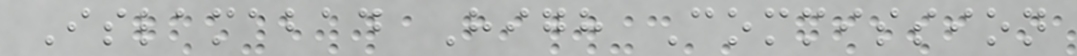Islamabad High Commission
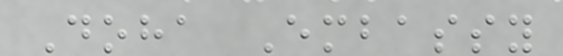Doha Embassy
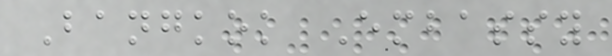Bangkok Embassy
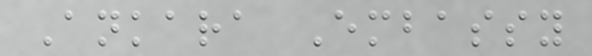Ankara Embassy
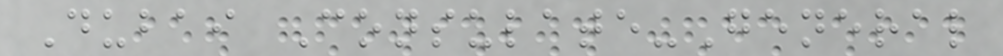Dubai Consulate-General
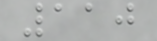110
